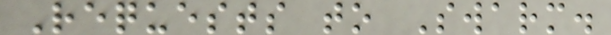Requests to Swarm.
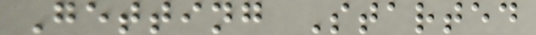Getting Started
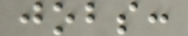jobs:
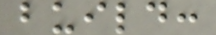build:
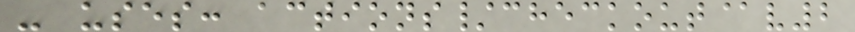- uses: actions/checkout@v2
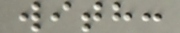with:
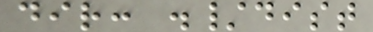dir: ./dist
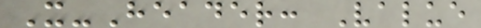X-Header: Value
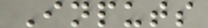Inputs
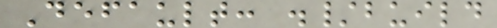Default: ./build
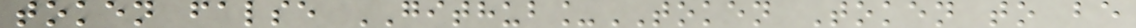token false GITHUB_TOKEN Token to be
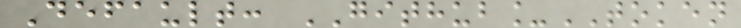Default: GITHUB_TOKEN
